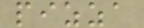pizza
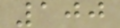100
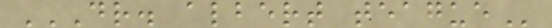DR. ALBERT TEAGUE
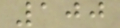100
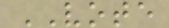VOTE
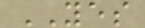YES
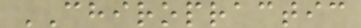CHIROPRACTIC
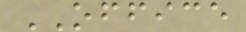OFFICE
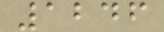1246
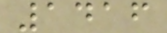1416
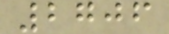2706
